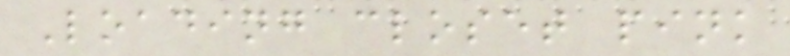Loading closet pink
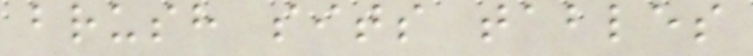brush sits tables
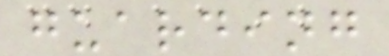guarding
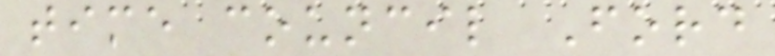time council Ford
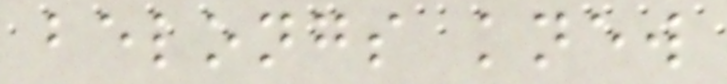belongs knew
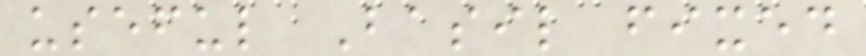useful Basil fixed
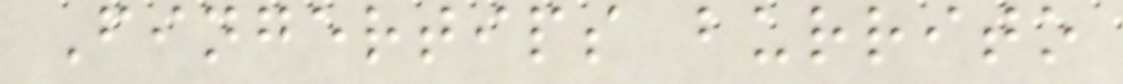Fingertips burrito
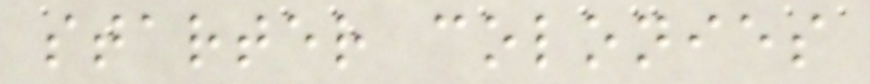starter colonies
